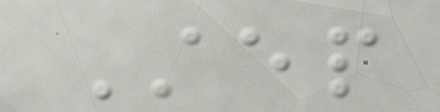Step
